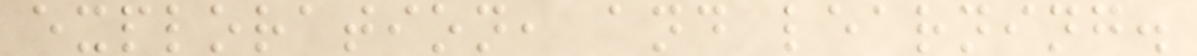exploration, and learning.
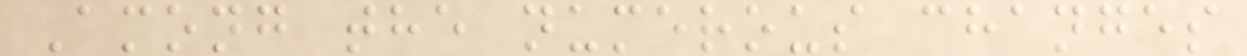Among the numerous changes
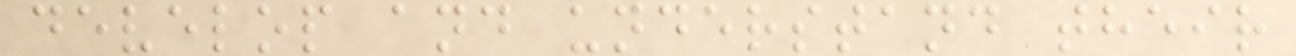develop and understand their
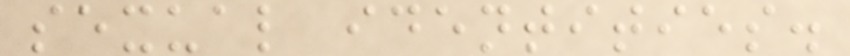sexual identities.
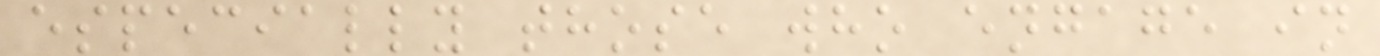especially those who engage in
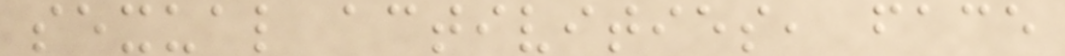sexual activities, face
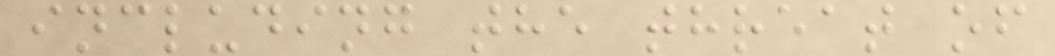including the threat of
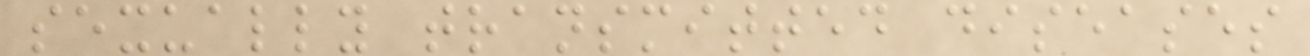sexually transmitted diseases
